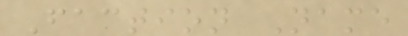Faction Name
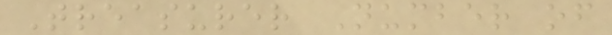Treasurer Number of
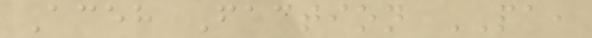Aceh Faction PA,
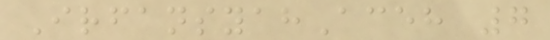IrfansyahAceh 7
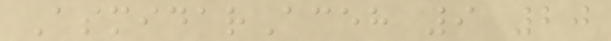AsmidarAceh 9 20
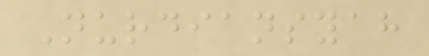Nurdiansyah
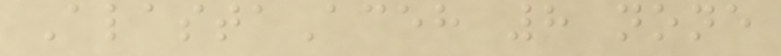AlastaAceh 8 none
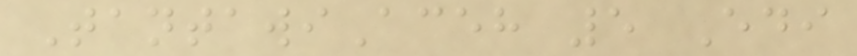TantawiAceh 5 Edi
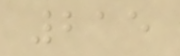215
